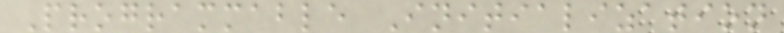Programmable Initialization
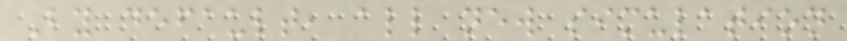By default, all new simulation
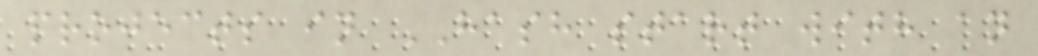projects in HASH start with an
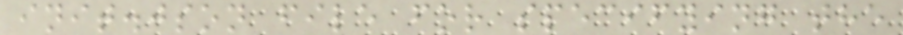init.json file for specifying the
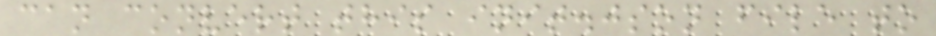can convert this init.json file to
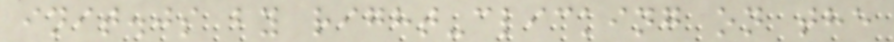init.js by right-clicking on the
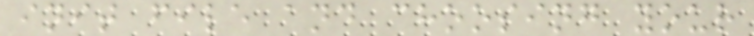init file and choosing your
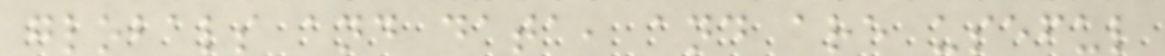globals and data, and are useful
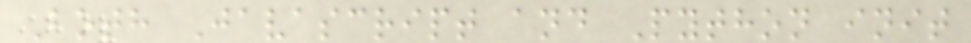Both Javascript and Python init
